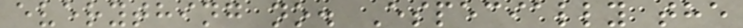everything no. Especially the
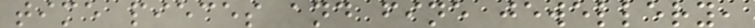time pieces and fine jewellery,
